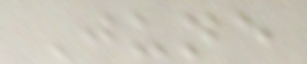June
